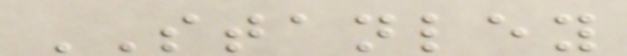STANLEY
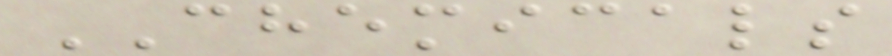CHEMICALS
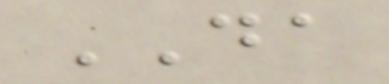DA
